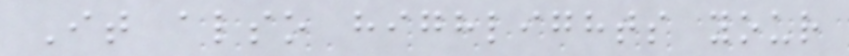It also highlights your
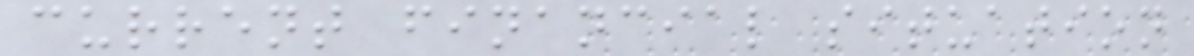current financial situation
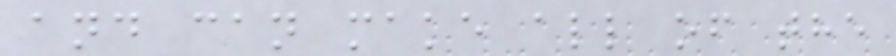and can make all of the
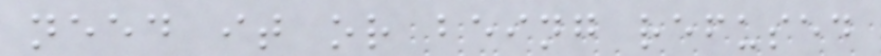need it or being refused
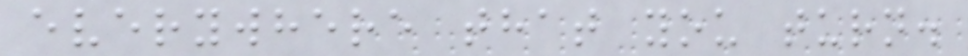everywhere that you turn.
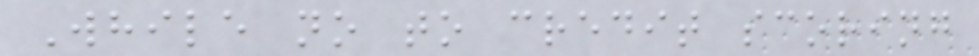While no to credit scoring
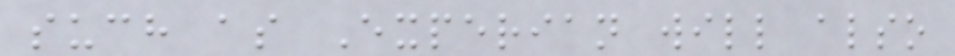such as Experian will also
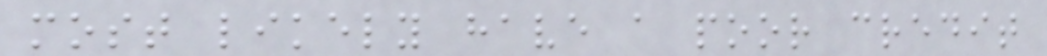most likely have a poor credit
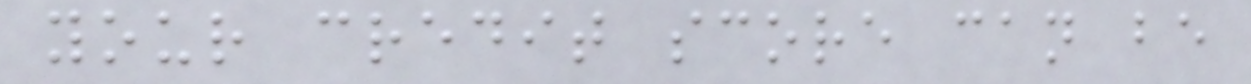your credit score can be
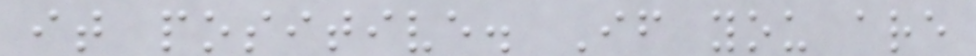it positive. If you are
